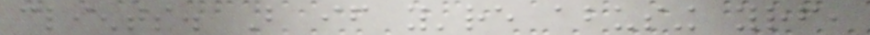clients. But if you're abusing yourself,
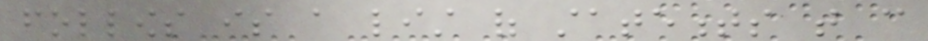follows is a list of statements that can
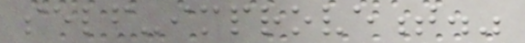self-improvement."
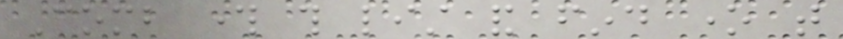Comb through this list and find one that
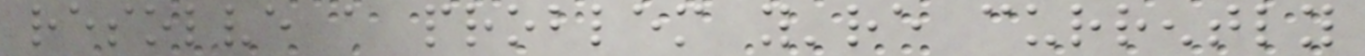resolve a problem you're currently
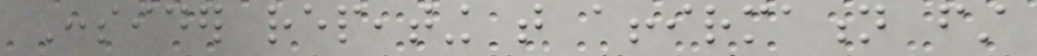Consider repeating that affirmation first
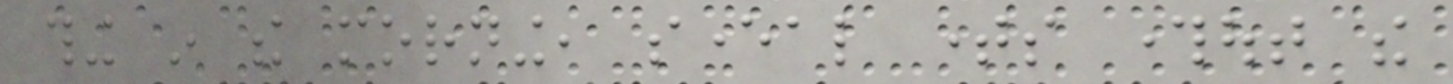thing in the morning, several times throughout the
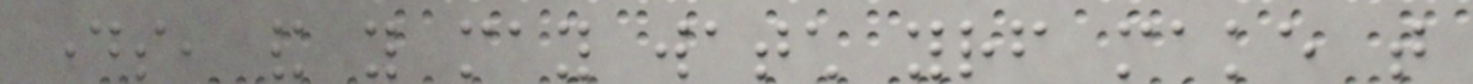days, and you may watch yourself make that
